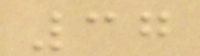37
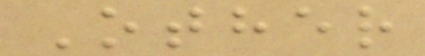Other
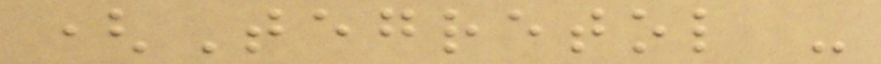(Tegretol -
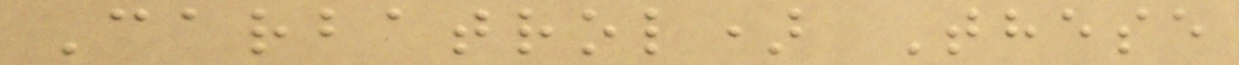Carbatrol) These
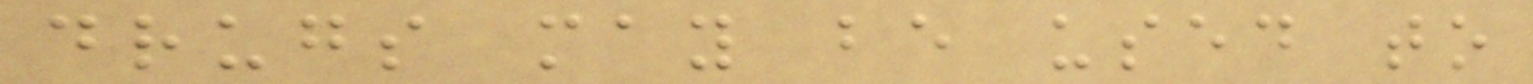drugs may be used to
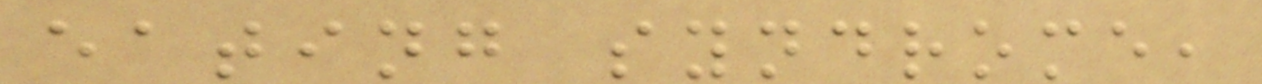eating syndrome,
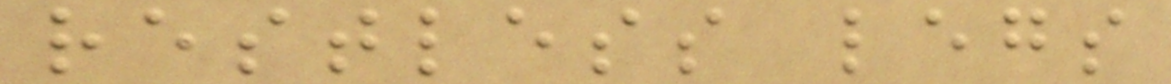restless legs
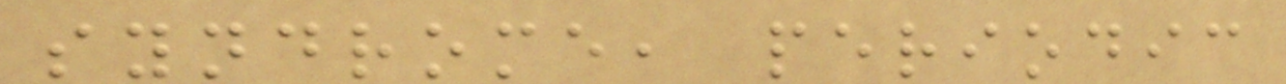syndrome, periodic
